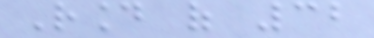Round of 32
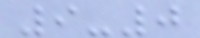9-0
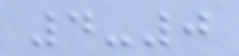4-0
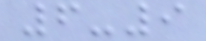6-9
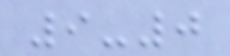9-0
